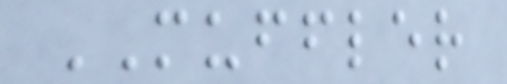MUFFLER
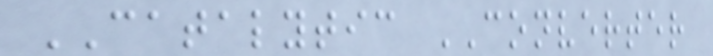CATALYTIC CONVERTER
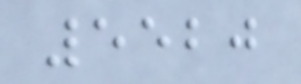5520
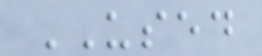USED
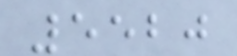5520
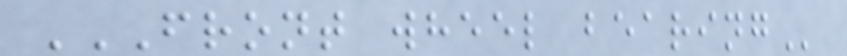FRONT WHEEL BEARING
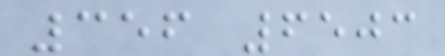356 6503
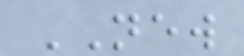NEW
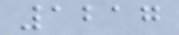1217
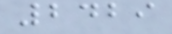2429
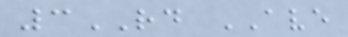3RD AVE
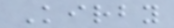Kirby
